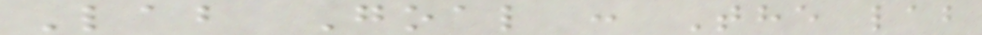Lab Goal : The lab
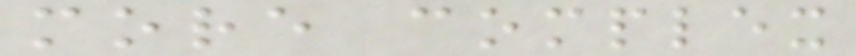more complex
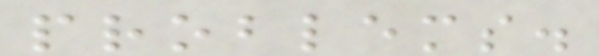problems.
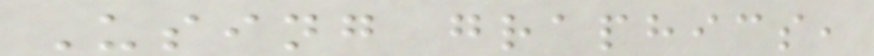Using graphics,
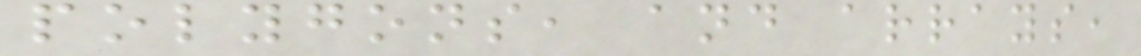polygons, and arrays,
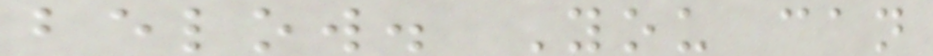below. You can
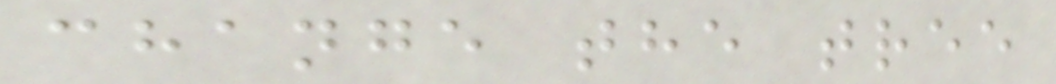change the tree
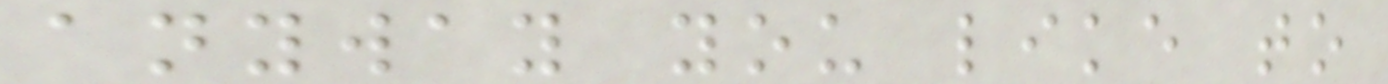anyway you like to
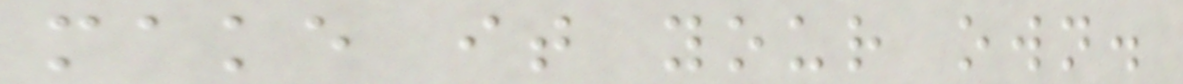make it your own.
